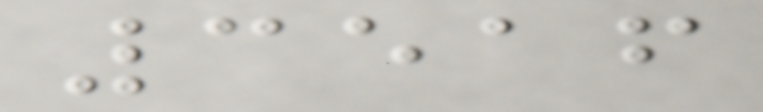3516
